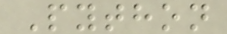Python
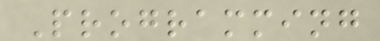Programming
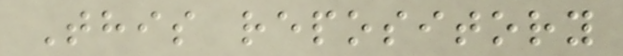This repository
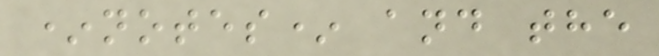*notes* and the
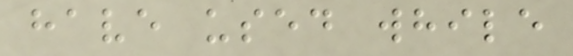have used while
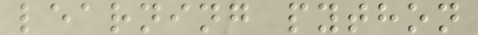learning python
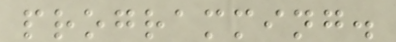programming.
